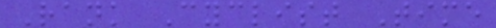Rank Cyclist Time
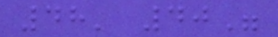48' 40"
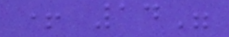+ 14"
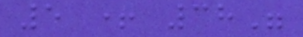5 + 38"
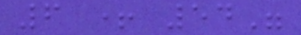6 + 54"
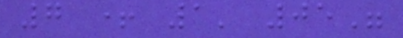7 + 1' 05"
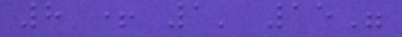8 + 1' 15"
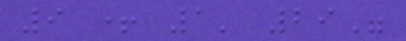9 + 1' 29"
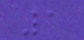1
